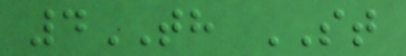4TH ST
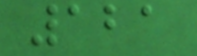121
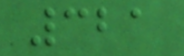321
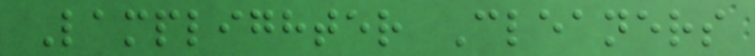Lamplighter Cleaners
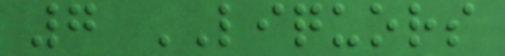7 LIQUORS
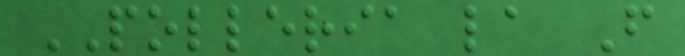POLLERIA la F
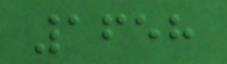1658
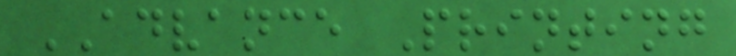ADVANCE Printing
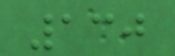130
